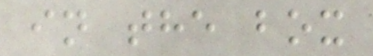in the box
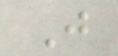J
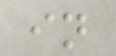in
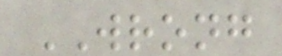WRONG
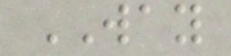WAY
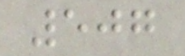507
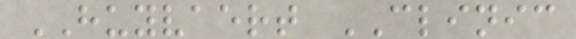HUYVAERT CLINIC
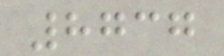8737
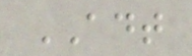ADT
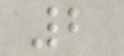2
